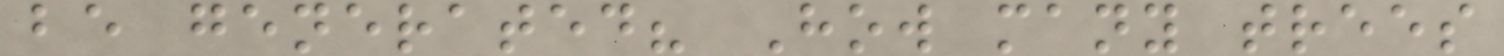be generated? How many trees
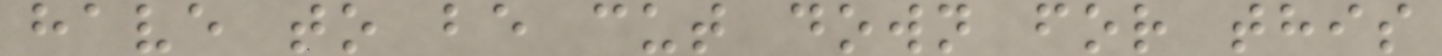have to be cut down for this
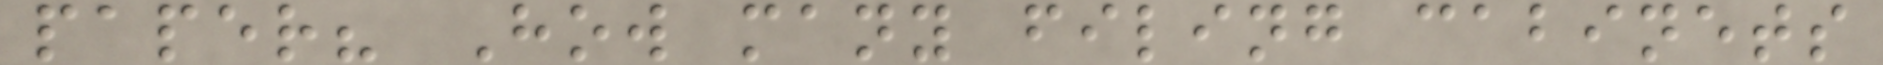paper? How many filing cabinets
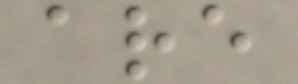are
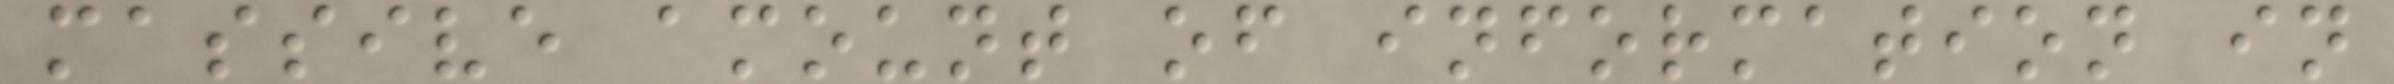massive amount of information in
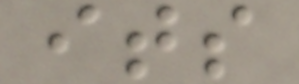its
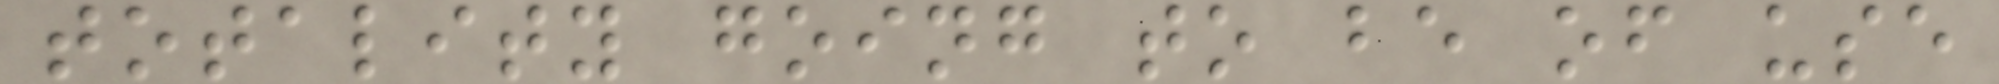totality going to be of use
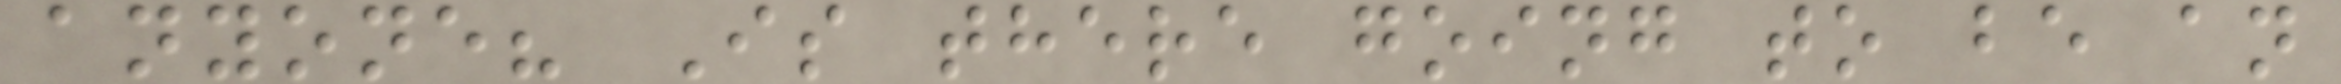anyone? Is there going to be an
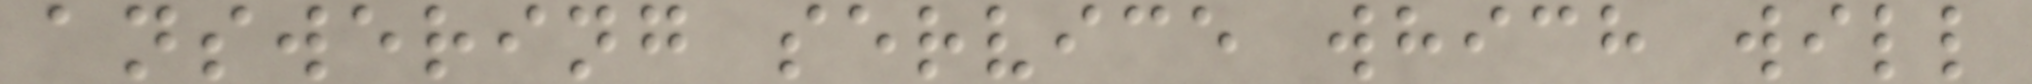answering service which will
